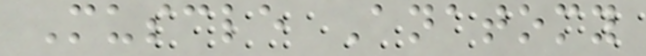Muscle Anatomy
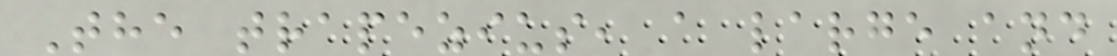The trapezius, a large and
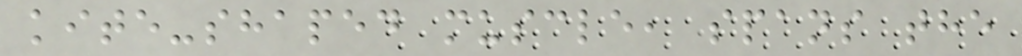kite-shaped muscle, spans the
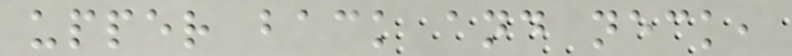upper back and neck,
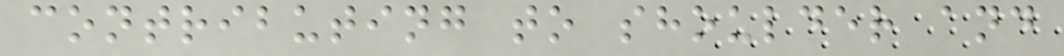contributing to shoulder and
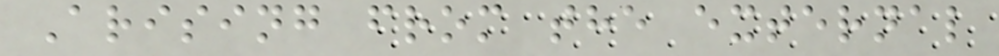Arising from the external
